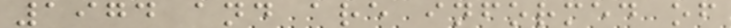1974 and are informed of
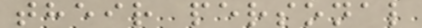their personal
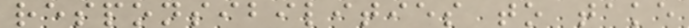responsibilities to take
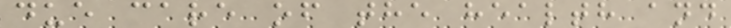due care of the health and
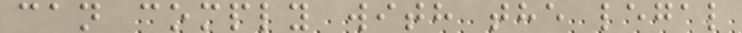can comply with the legal
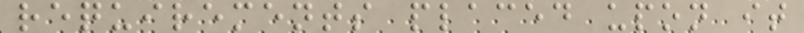requirements placed upon it
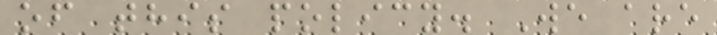of this policy. We are
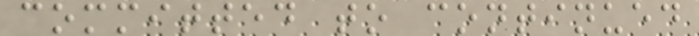committed to continued
